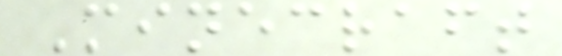Minecraft
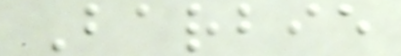Barbie
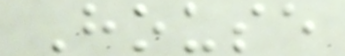House
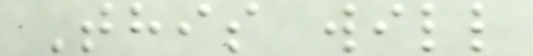This will
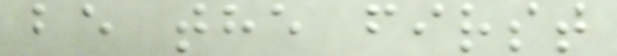be the first
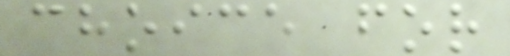choice for
